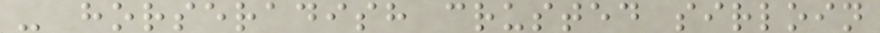- horseradish crusted sirloin
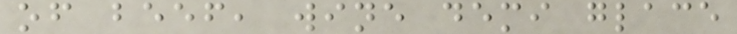of beef, wine demi glace
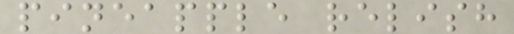pineapple relish
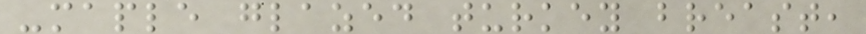-maple glazed turkey breast,
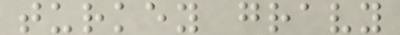turkey gravy
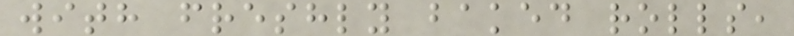with freshly baked rolls,
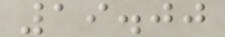19.00
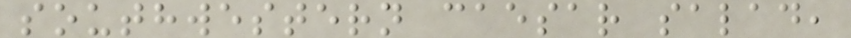southwestern caesar salad,
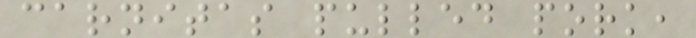carnitas pulled pork,
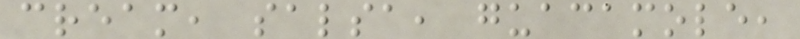cream, salsa, guacamole,
